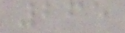265
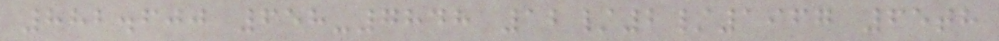882.600 658-7848 12/2/1967 65th
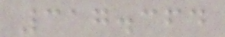317.364
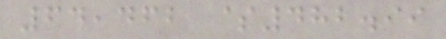64,462 $482.99
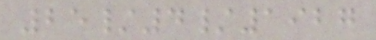25/4/1927
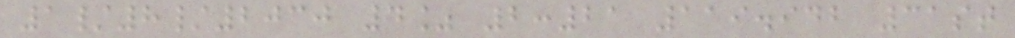1/8/2030 4% 2:21 119.942 31st
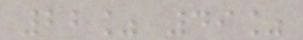22% 49%
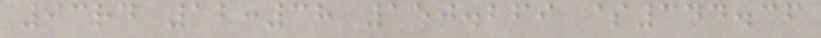93rd 12:38 150.269 $344.36
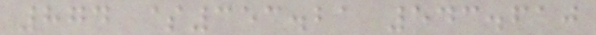874 $353.21 543.610
